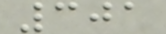301
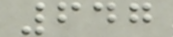647
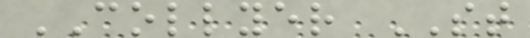COLLYER ST
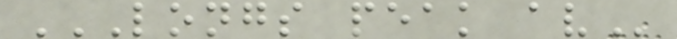LONGS PEAK AV
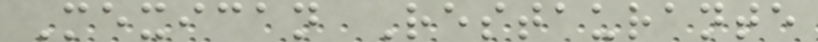Mexican Restaurante
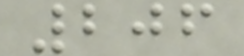206
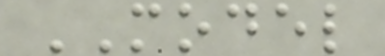MODEL
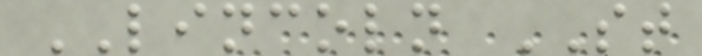LINCOLN ST
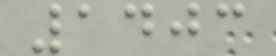1403
